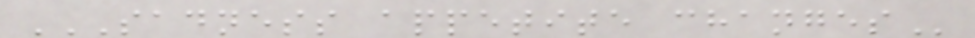SADNESS APPETITE CHANGES
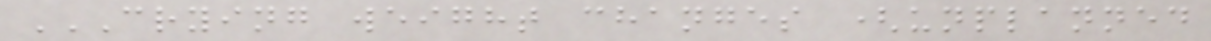CRYING WEIGHT CHANGES (UNPLANNED
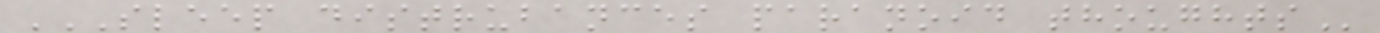SLEEP DISTRUBANCES PARANOID THOUGHTS
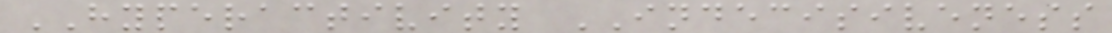HYPERACTIVITY INDECISIVENESS
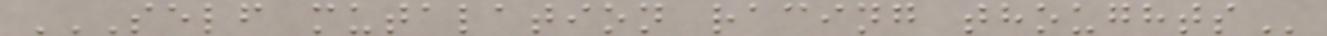SELF MUTALATION RACING THOUGHTS
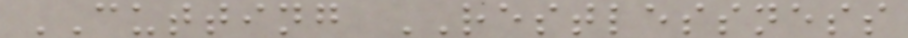CUTTING RESTLESSNESS
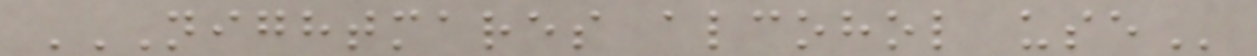NIGHTMARES ALCOHOL USE
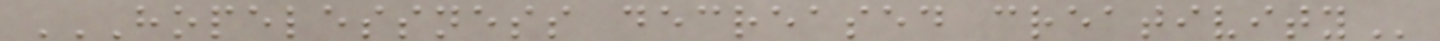HOPELESSNESS DECREASED CREATIVITY
